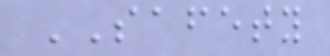SAFETY
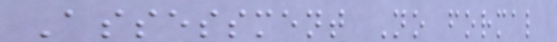Assessment No formal
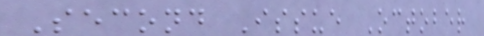Second Issue October
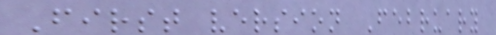First version February
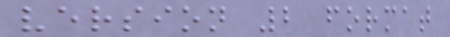version 2 format
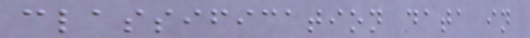classification data in
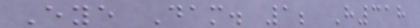Eye Dam. 1; H318
